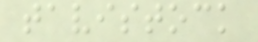tavistock
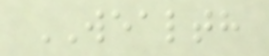WEALTH
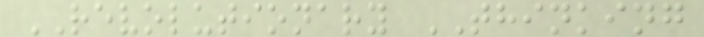REVOLUTIONARY THINKING
